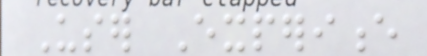User Experience
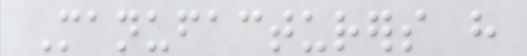Manufacturers have
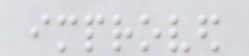improved
